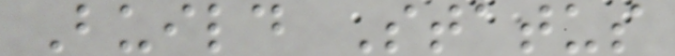Build Status
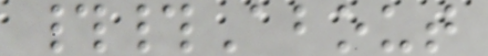##About
